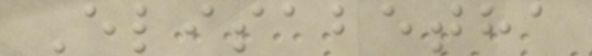Elisabetha
